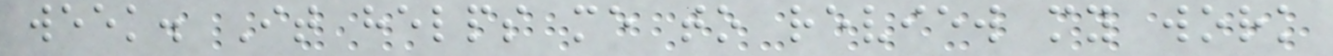week. It helps me to review my work
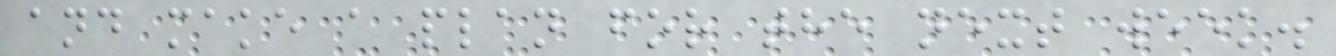and make a plan for the next week.
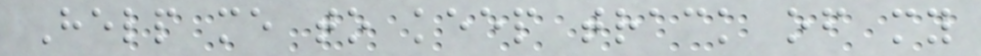Help me to keep track of my
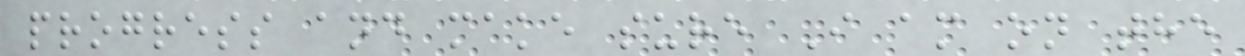progress and make sure I am on the
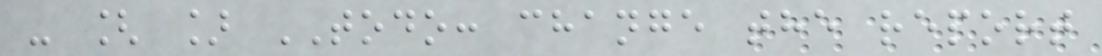- [ ] TODO: change the report
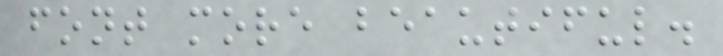font more beautiful.
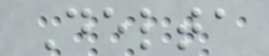Delta
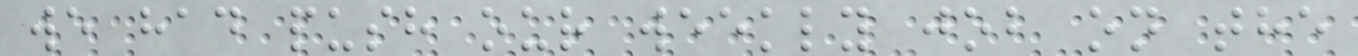we had push our weekly job on the
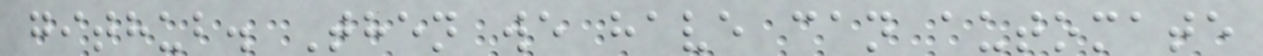github. Then we have can automate
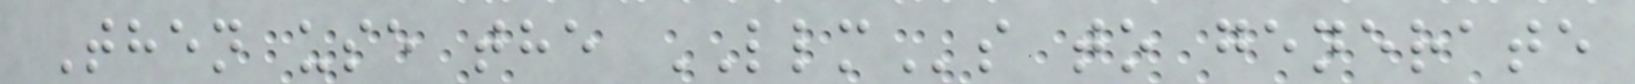Then use the LLMs to generate
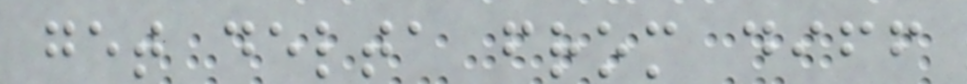get delta from diff
